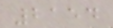2154
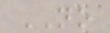NO
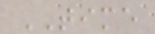TIME
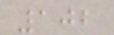102
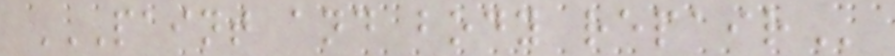PAINT AND BODY REPAIR
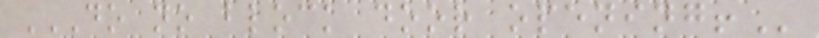DO NO BLOCK DOOR OPENING!
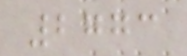2773
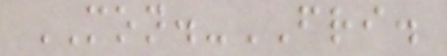MON.-FRI.
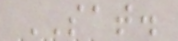SAT.
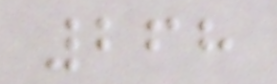268
